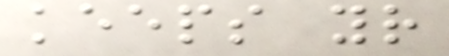keeps your
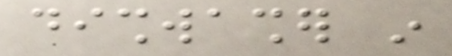dishwasher in
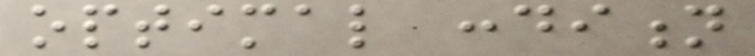optimal condition
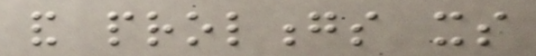and prolongs its
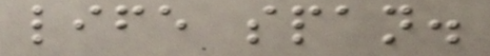life span.
